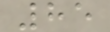85
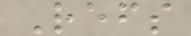Refs
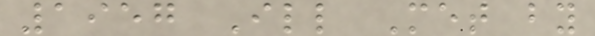1957 Ill Met by
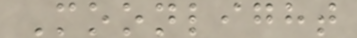Moonlight
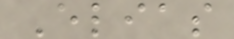Elias
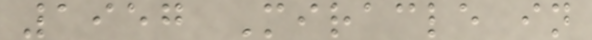1957 Miracle in
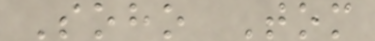Soho Tom
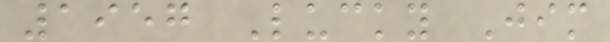1957 Lucky Jim
